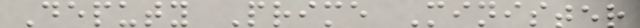Deputy Prime Minister
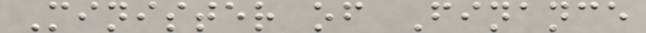Minister of Finance
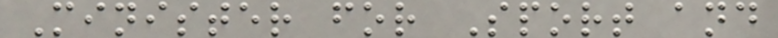Minister for Sport and
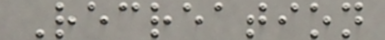Recreation
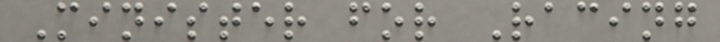Minister for Racing
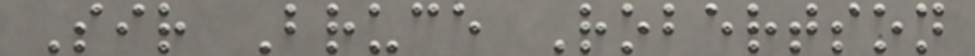Sir Bruce Robertson
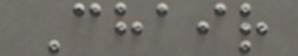Chair
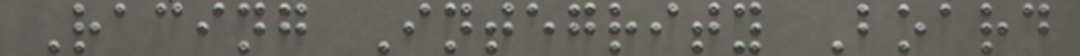Racing Integrity Board
